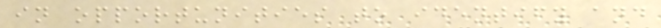in opportunities to identify and
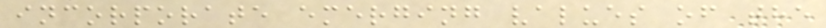incorporate emerging values of the
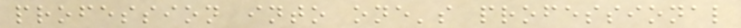profession into one's professional
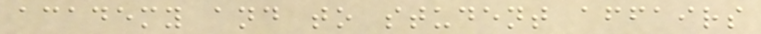academy and to student affairs
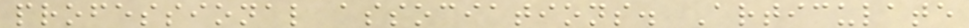professional associations. Articulate
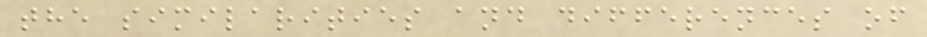the similarities and differences of
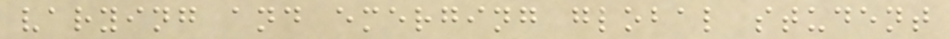varying and emerging global student
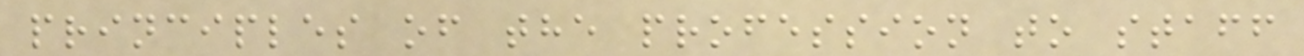principles of the profession to staff
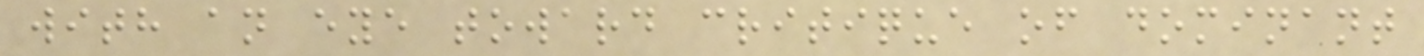with an eye toward critique of dominant
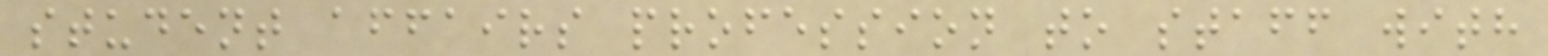student affairs profession to staff with
